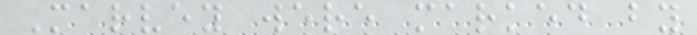Marvey were marked by
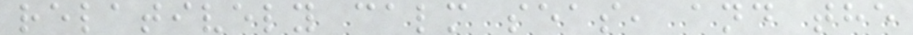relatively calm seas, and the
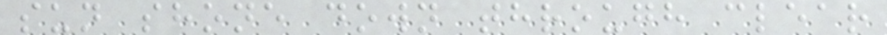sun shone down through clear
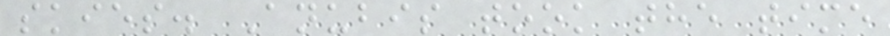skies. Anubis took the time
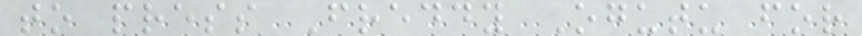to press Freddy Ogutu for
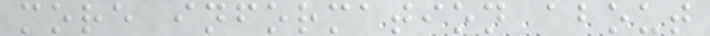more information about
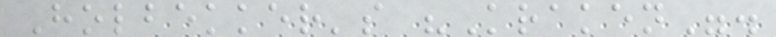Holbekker's "Kraken".
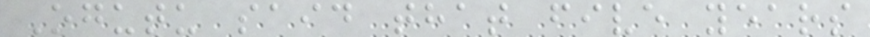Ogutu said that five years
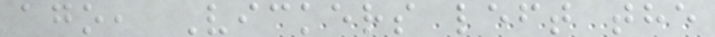ago, Vickers left the
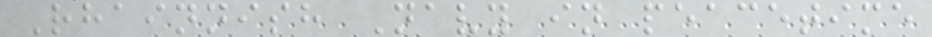Rhainnish Navy in peacetime
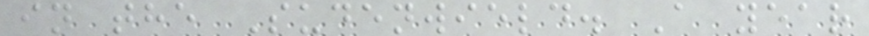in the Sudenwield. A year
